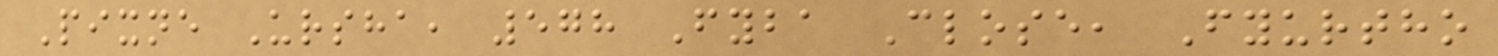Pixne Ursha, 578 Fyba Close, Fyurtho
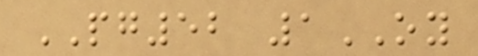PG52 1OY
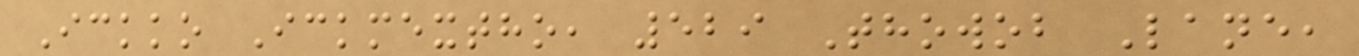Ickko Ickmextho, 529 Thowob Lane,
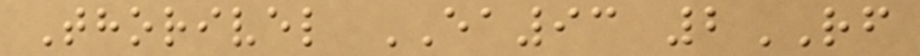Thorivel EA93 2RF
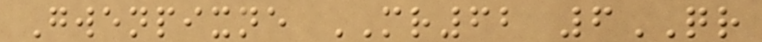Gwenpixne MR62 6QR
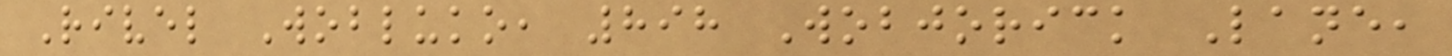Rivel Wobluko, 898 Wobjorick Lane,
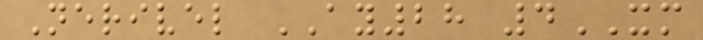Nerivel AY28 4XM
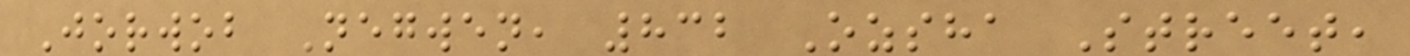Jorwob Negwen, 832 Ozsha Street,
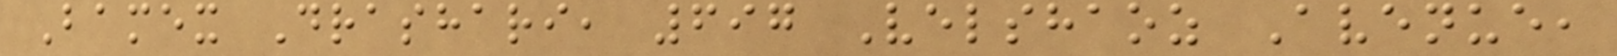Bamex Drashari, 697 Velshaoz Avenue,
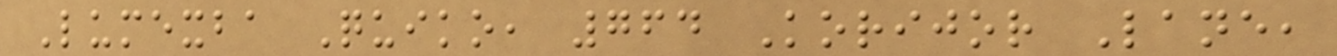Lumexba Quiko, 764 Korijor Lane,
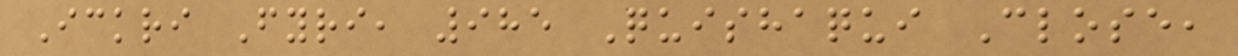Ickri Fyri, 985 Quishaqui Close,
